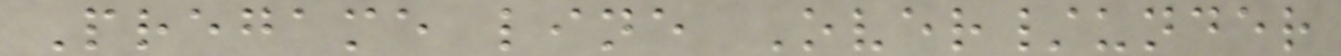Pregame line Over/under
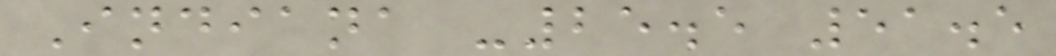Indiana -25.5 51.5
